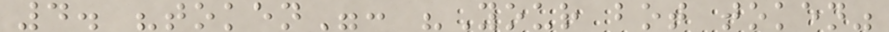4. "token": "Your bot token"
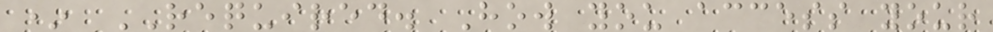* REQUIRED. How you access your
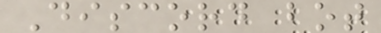Discord bot
